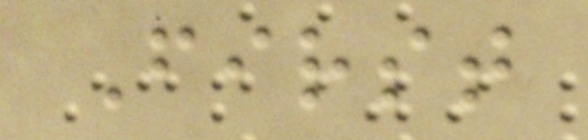First
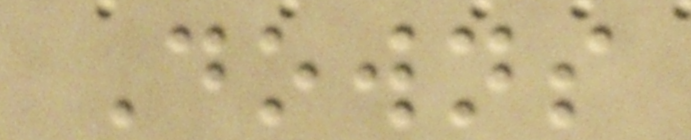Downs
